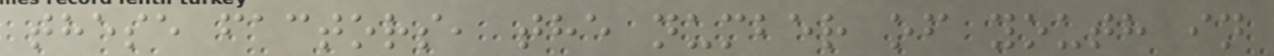these factors, the number of youth in
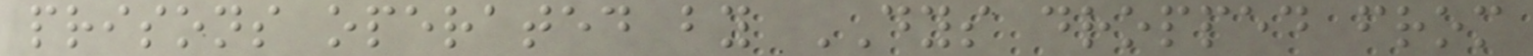prisons operated by DYS dropped from
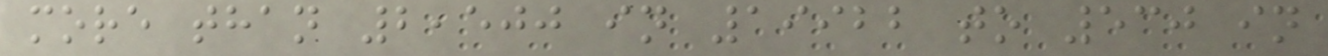more than 2,500 in 19922 to 530 in
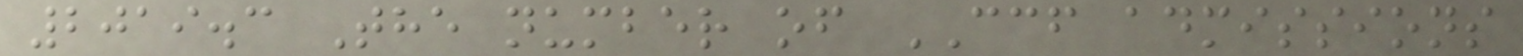2019.3 The number of CCF admissions
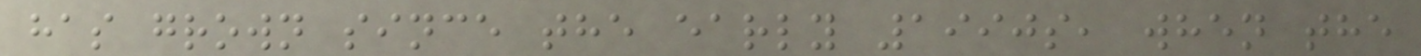has grown since the early 1990s, when the
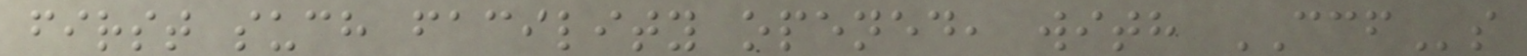first such facility opened, with CCFs
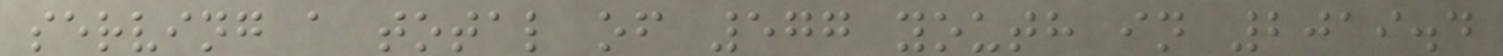serving a total of 577 youth in 2019.4
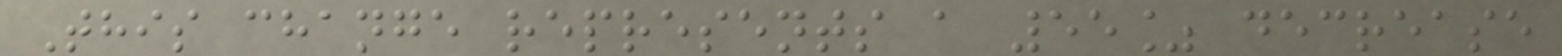This change represents a 55% decrease
